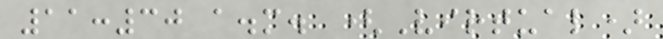11:30 a.m. (Virtual)
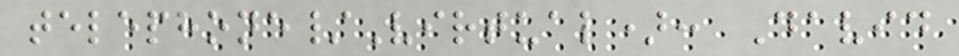telephone/Virtual): David
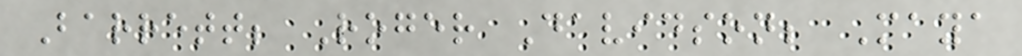Barrett; Roger Davidson; Maya
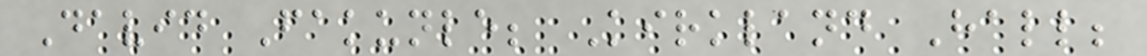David Fakunle; Kirkland Hall;
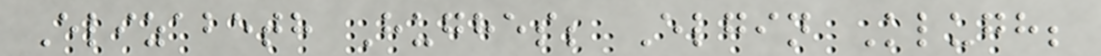Elizabeth Hughes; Elgin Klugh;
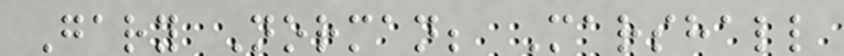Gary Norman; Marshall
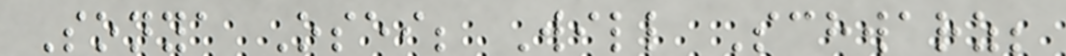Sonya Osei; Will Schwarz;
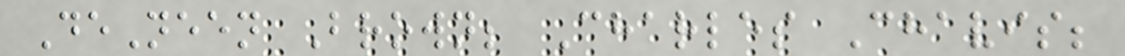DeNeen Brown; Charles Chavis;
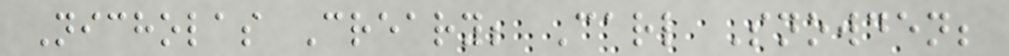Nicholas Creary; Carl Snowden;
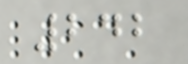242
